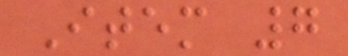Item 7
